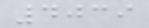4039
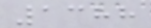1388
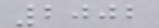2002
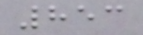853
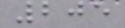205
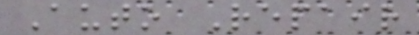Auto Repair
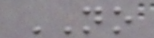NO
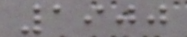1900
